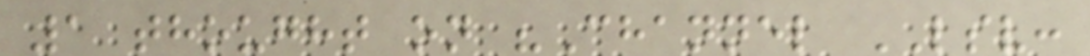1 thought on "Channel LSV:
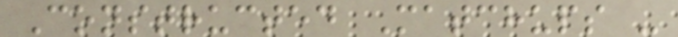Constructed Matchups -
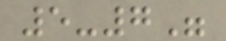5-7"
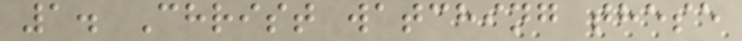1. Christ watching these
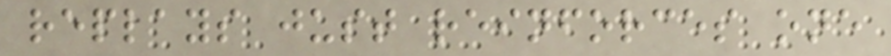replays just reinforces one
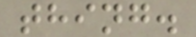thing.
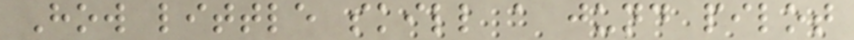How little skill a jund pilot
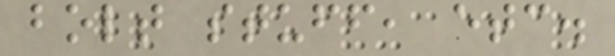bolt stuff, etc.
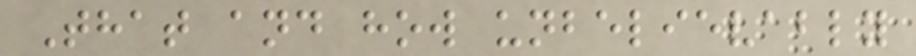That and how unbelievably
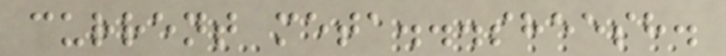current meta...sheesh.
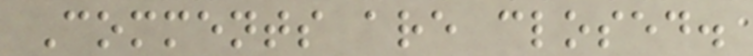Comments are closed.
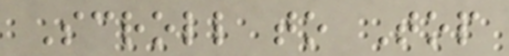Scroll to Top
